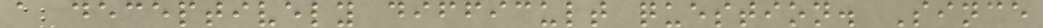a deceptively difficult question. Since
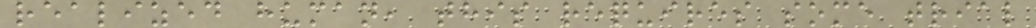realized human, this requires some trial
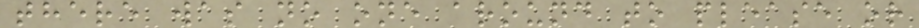there was no one around to please or
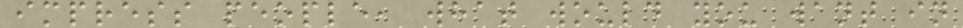impress people, what would you want in
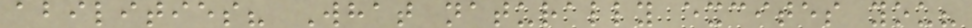abilities? What naturally excites you?
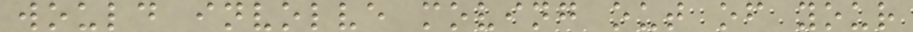would involve moving out of your
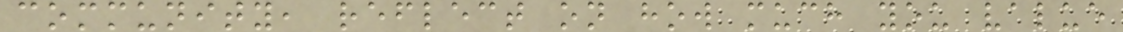community, reflect on how much you value
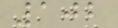102
